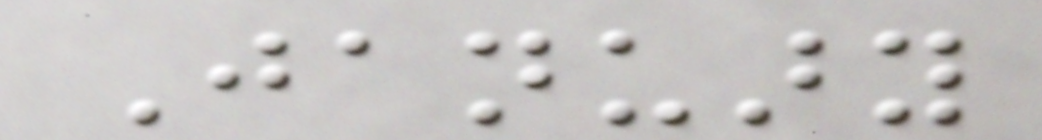January
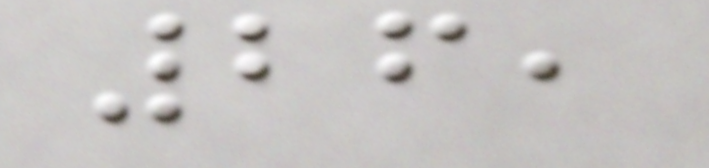26,
